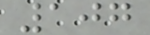107
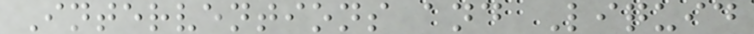Interventions and Liquid
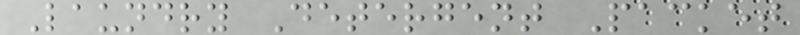Laundry Detergent Packet
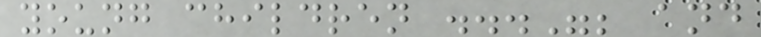young children ..."; and
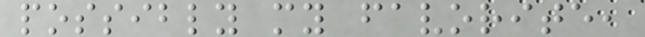possibly my favorite,
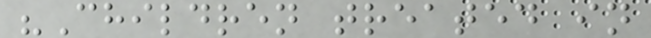"Children treated in
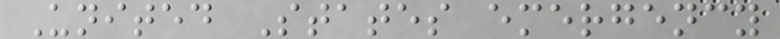United States emergency
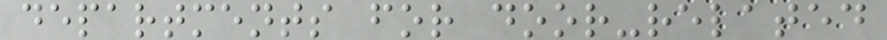departments for door-related
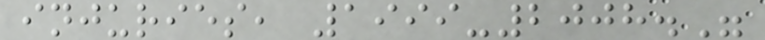injuries, 1999-2008."
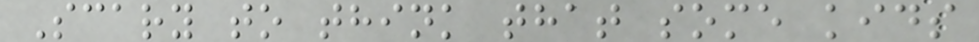Scary to think that some kids
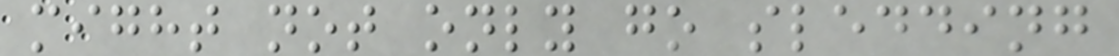might not only go sledding
